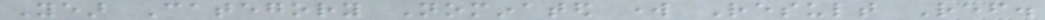Year Category Nominated work Result Ref.
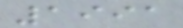1991
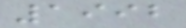1992
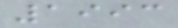1993
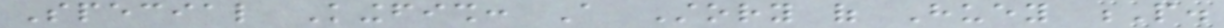Special Kingfish: A Story of Huey P.
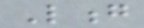Long
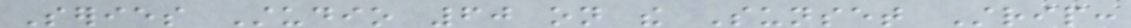Series Studio 60 on the Sunset Strip:
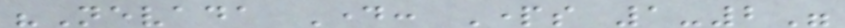"Nevada Day: Parts 1-2"
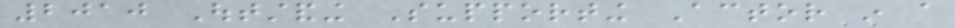2010 Outstanding Supporting Actor in a
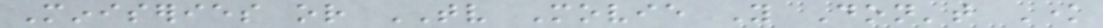Miniseries or TV Movie You Don't Know
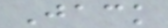Jack
